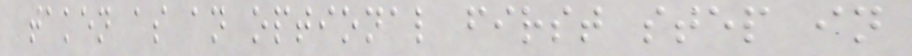taken as an optional first step in
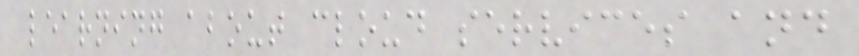learning about cloud services and
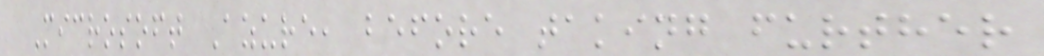Microsoft Azure, before taking further
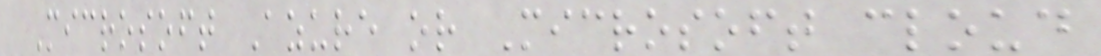Microsoft Azure or Microsoft cloud
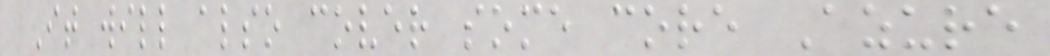It will also cover some core Azure
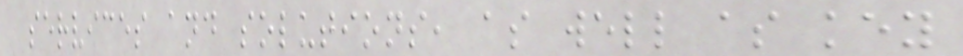services and solutions, as well as key
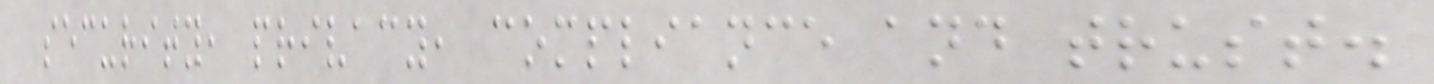security, privacy, compliance and trust.
